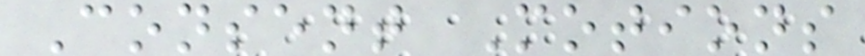Consent Motions
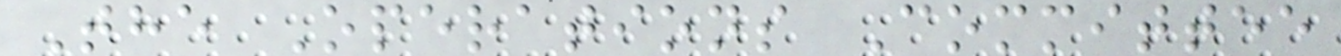The Operations Committee
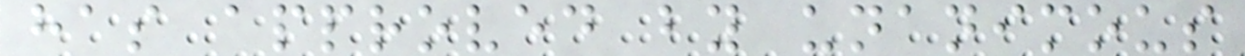has approved by unanimous
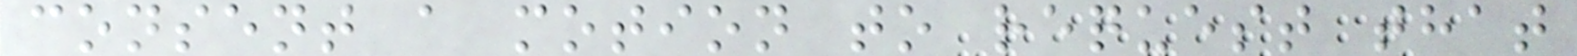consent a motion to request that
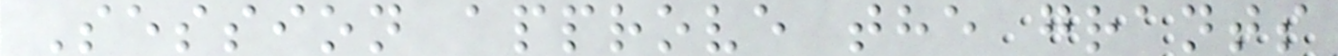Session approve the grants
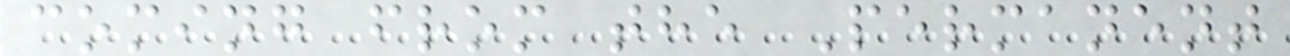coming from the Permanent
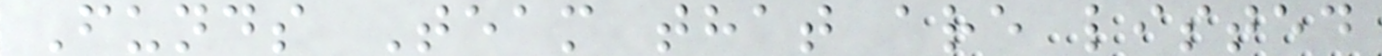Funds Team that are listed
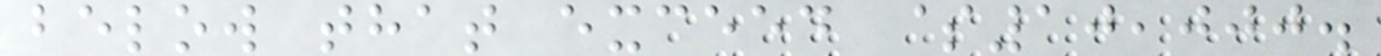below that exceed $10,000.
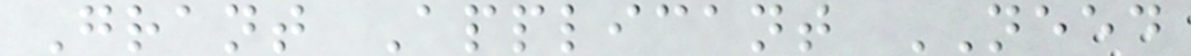Grant Applicant NEED
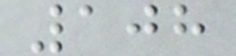108
